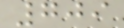709
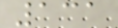131
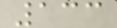133
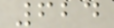624
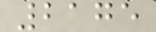2175
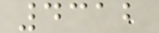4312
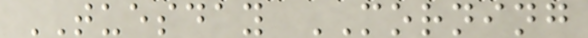TUESDAY MORNING
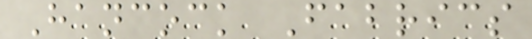Hancock Fabrics
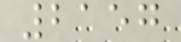2157
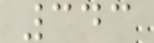343
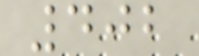402
